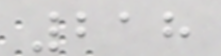218
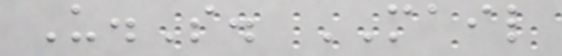U.S. MAIL
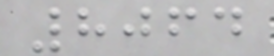8064
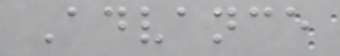Advance
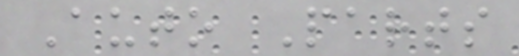Auto Parts
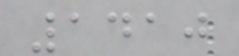1410
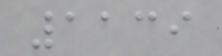1139
